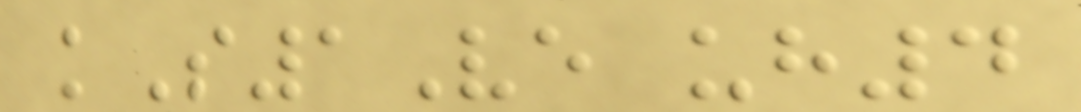kS1Ve uh4
